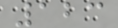123
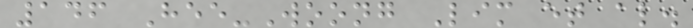146 Hee-Woong Lim et al.
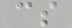cs
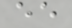ee
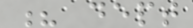? dept
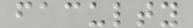faculty
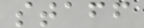staff
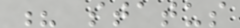? status
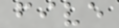five
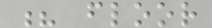? floor
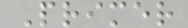Primer
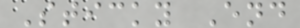Sticky End
